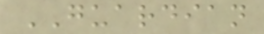GUARDIAN
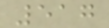517
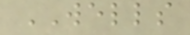WELLS
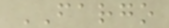FARGO
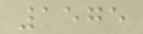1575
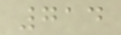714
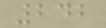242
